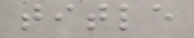title
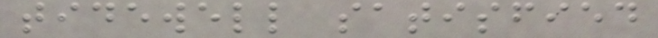tidewell satisfied
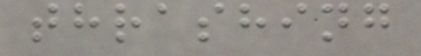thrashing
